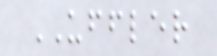UFFLER
